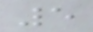5
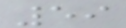59
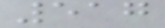517
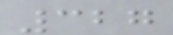327
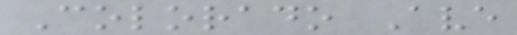Colorado Ave
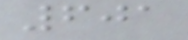601
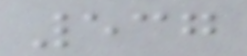537
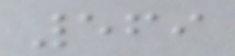569
